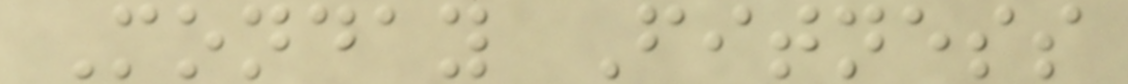Monday Fitness
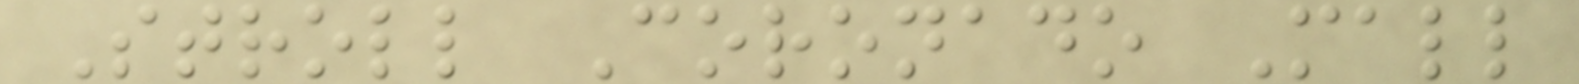Stroll Coronado Mall
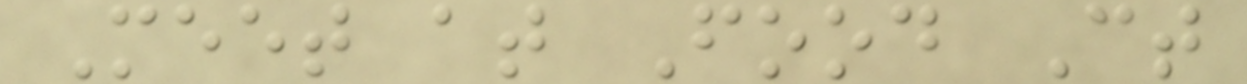Meet at Food Ct
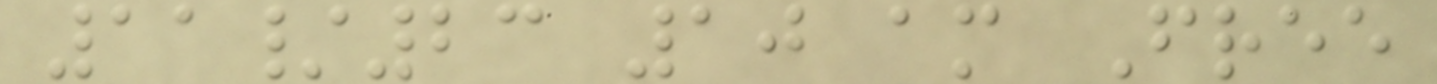11/23 10 am Free
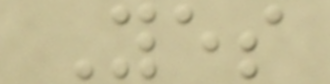Yes
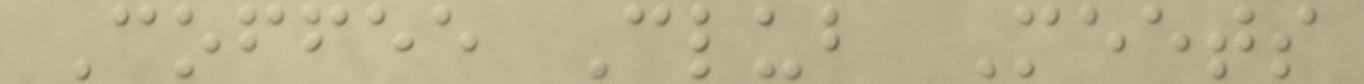Coffee Club Meets
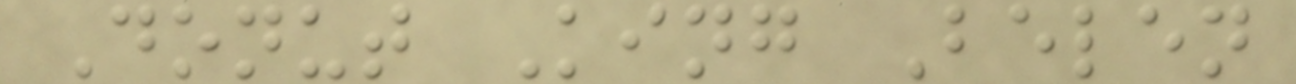Donut King Belen
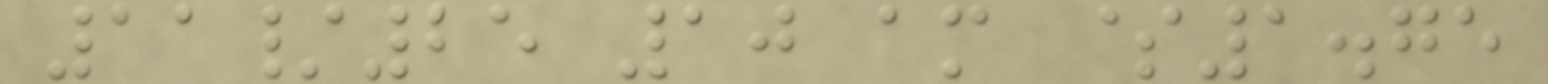11/25 10 am $1.75
